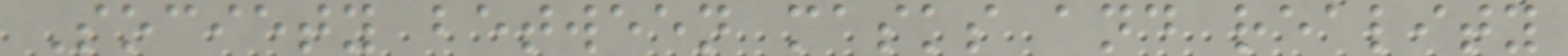Society between masks and reality
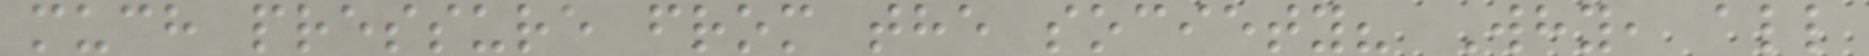much pressure from the society? Why, all
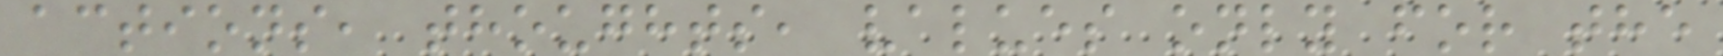actions, thoughts, values only for the
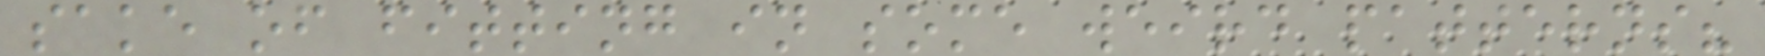sake of fitting in some weird patterns?
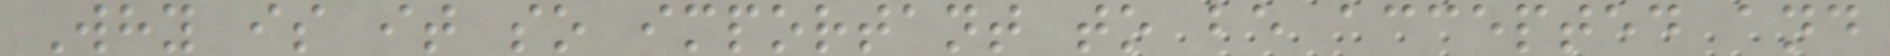Why is it so important to be accepted and
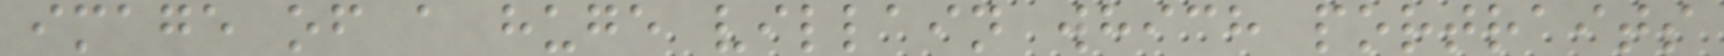image of a huge villain which portraits
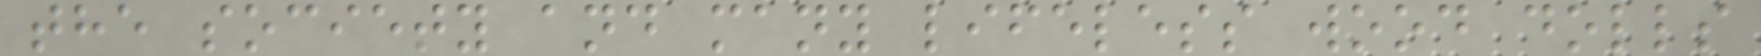the society and many lifeless wood dolls
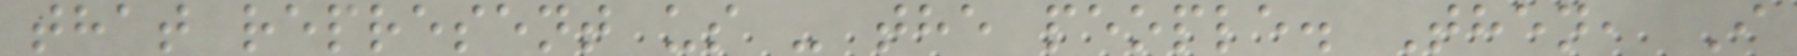that represent us - the people. Then, I
